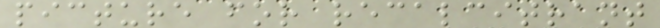picture for recalcitrant
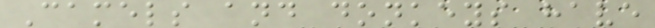Camels and donkeys have
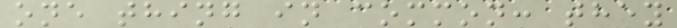one thing in common: they
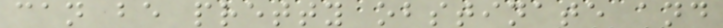can be pretty obstinate and
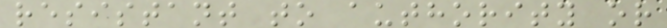resistant to authority or
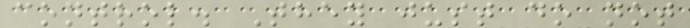control. They just do not
